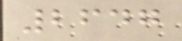2647
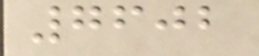7602
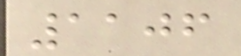1106
